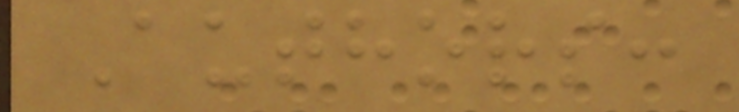Authors:
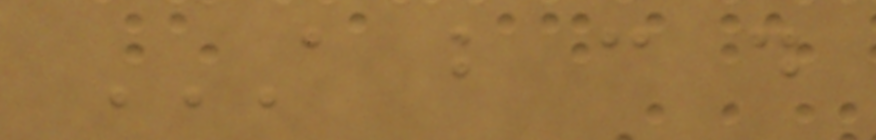A B C D
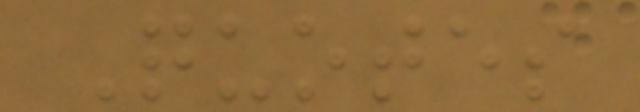Quotes
